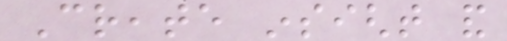Create insight and
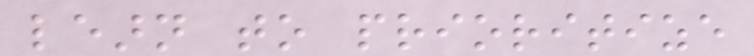learn to prioritize
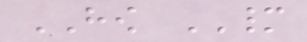HOW MANY
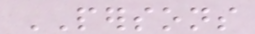PERSONS
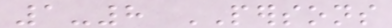1-8 PERSONS
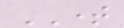TIME
